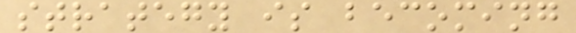strategy is becoming
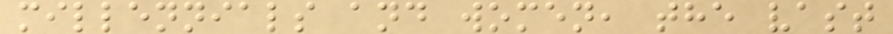millennials and women, the vast
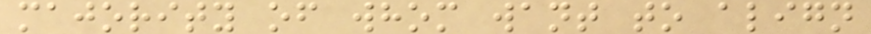majority of whom want to align
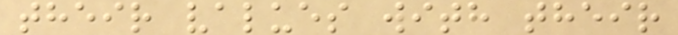their values with their
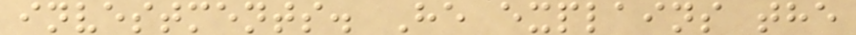investments. He explains the
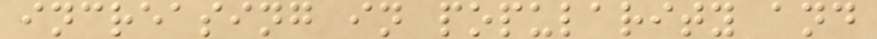increasing in popularity and
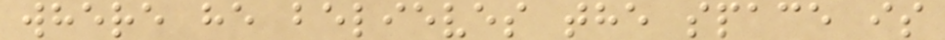where he believes the space is
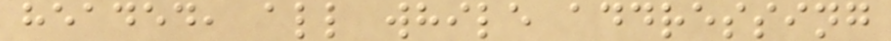headed, all while addressing
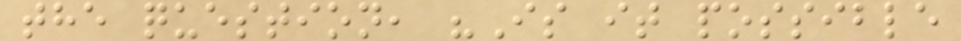the question, "Is it possible
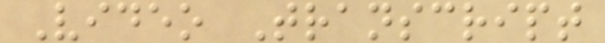Video Transcript
